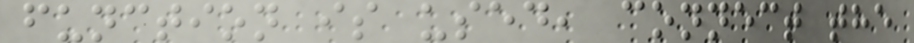function is used, connect the
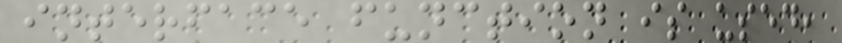interface function is used,
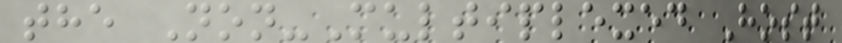the Non-Multiplexed Host
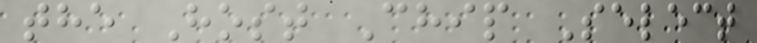the Host Chip Select
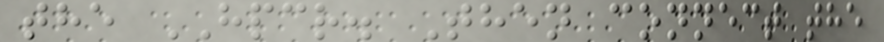the HPCR. Then connect the
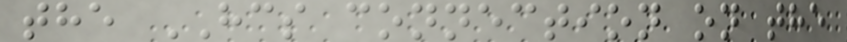the HCS connection on the
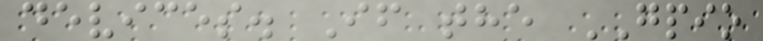devices. If the GPIO
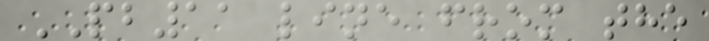PB11 line from the
